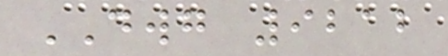DWG 9212
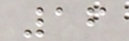16
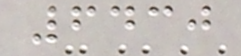6430
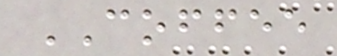COFFEE
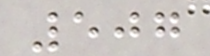507
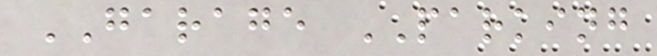GARAGE PARKING
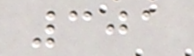301
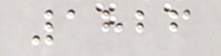1826
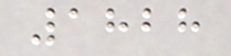1828
